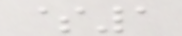$1
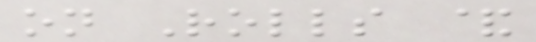on Rolls &
